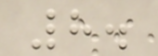8.
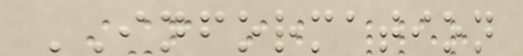INFORMATION
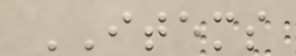ITEMS
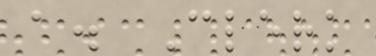a. Clerk
